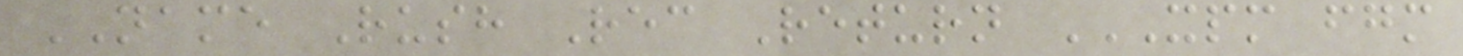NAME Rush Rec Return XPM FGM
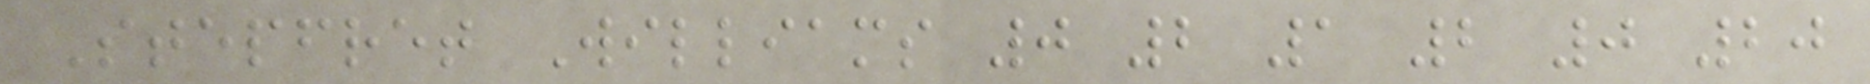Stepfret Williams 0 2 1 2 0 20
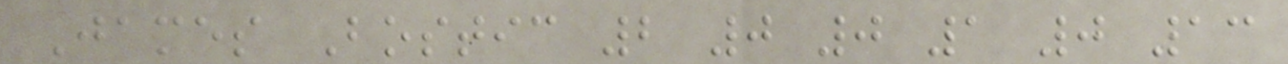James Bostic 2 0 0 1 0 13
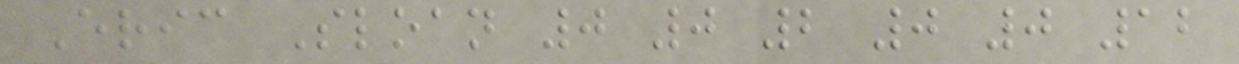Eric Sloan 0 0 2 0 0 12
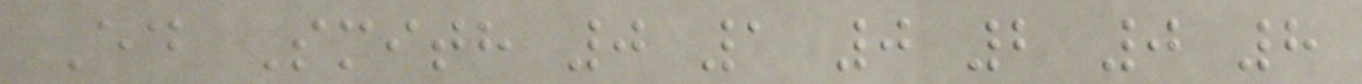Ed Smith 0 1 0 2 0 8
